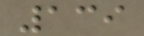139
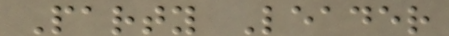Party Leader
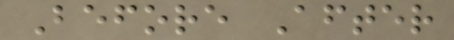Before After
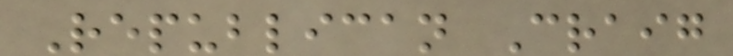Republican Craig
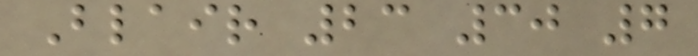Blair 23 30 7
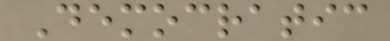Democratic
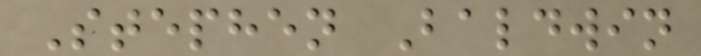Stephen Baldwin
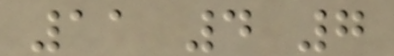11 4 7
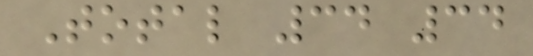Total 34 34
